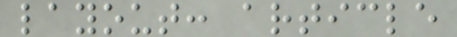layout: article
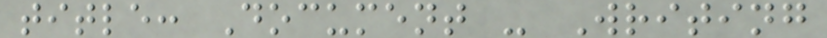title: Document - Writing
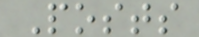Posts
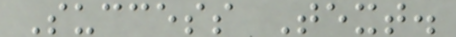Success Text.
